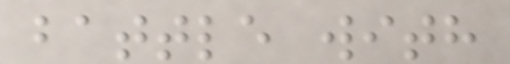battle with
